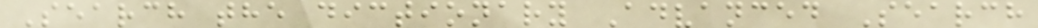Search the dictionary Advanced Search
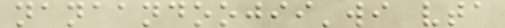nanaandoojii'wi vta
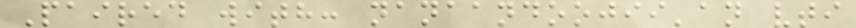Paired with: nanaandoojii'an vti
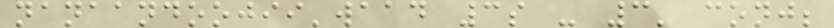nanaandoojii'waad 3s - 3' conj;
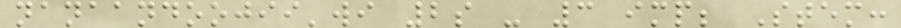nanaandoojii'wi 2s - 3 imp; Stem:
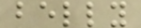belly
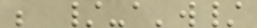; /-a'w/
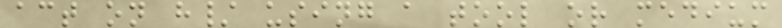act on h/ using a tool or medium
